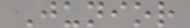Junior
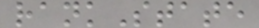rankState
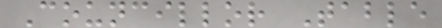Councillor Table
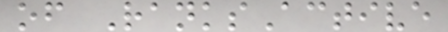of RanksActive
